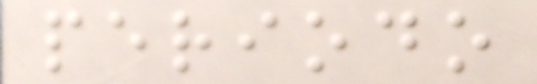periodo
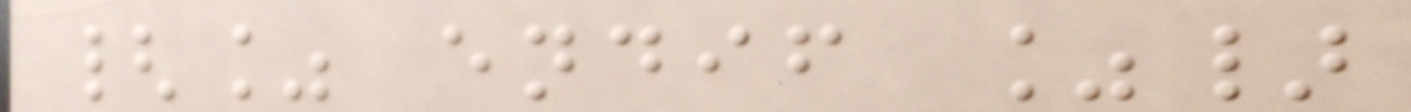{% endif %}
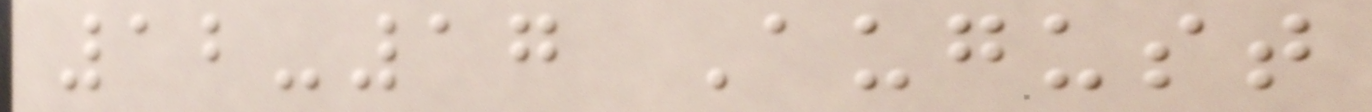12-17 August
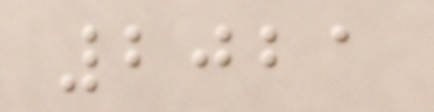2021
